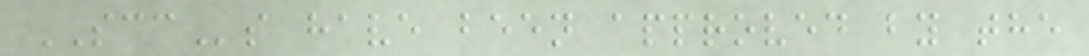SCCs have been approved by the
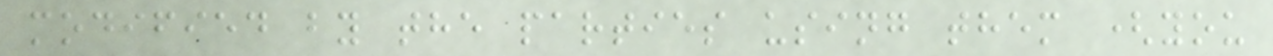modified by the parties using them (you
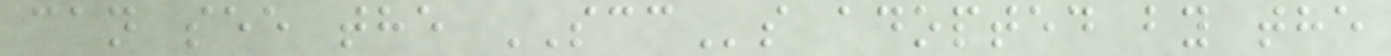can see the SCCs adopted by the
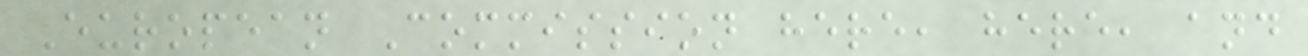European Commission here, here, and
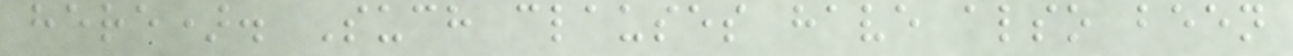here). Such clauses have also been
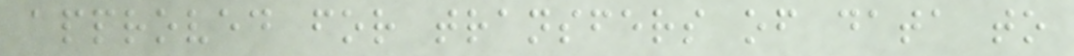approved for transfers of data to
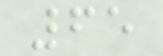65
